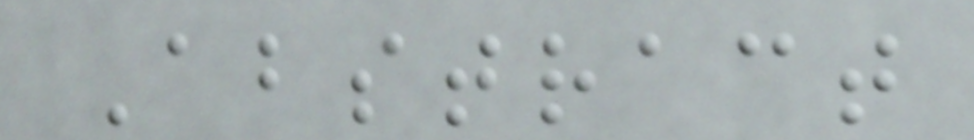Abstract
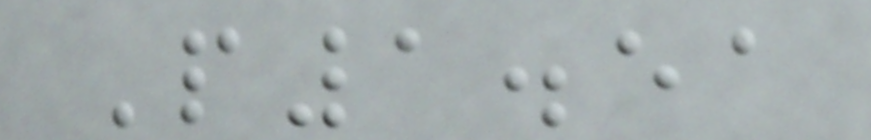P1.51
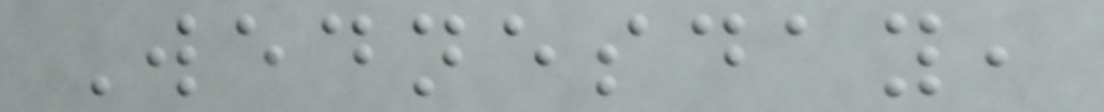Wednesday,
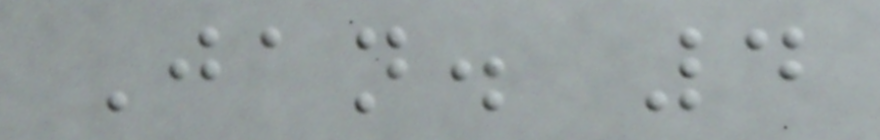Jan. 4
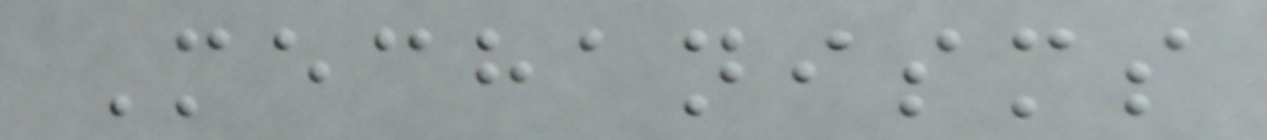Mechanisms
